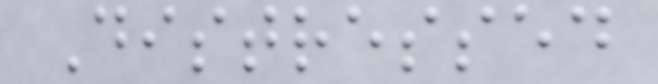Distressed
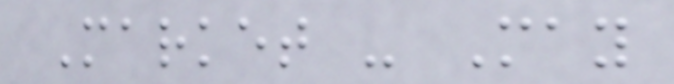Market - May
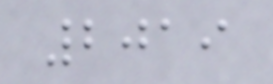2019
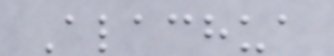Alachua
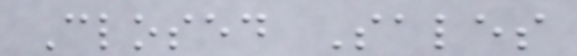Closed Sales
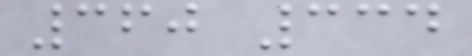360 334
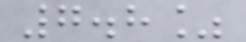7.8%
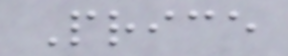Price
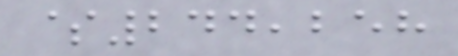$244,258
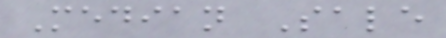Median Sale
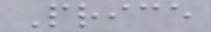Price
